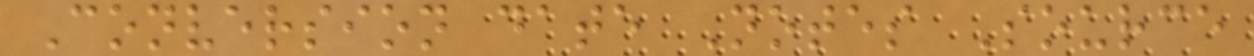Conversion date Notes Source
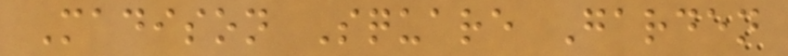Madison Square Garden
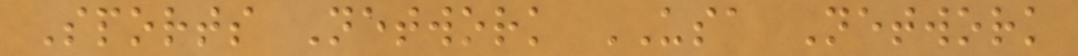Sports Network USA Network
